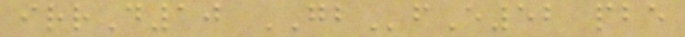irrD10 GBfE52 pbe
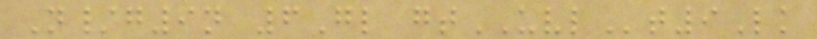N/g9n 6Gl gtUVLt9Lk
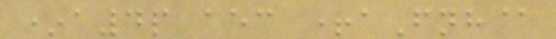*a4p aec +aFnh@
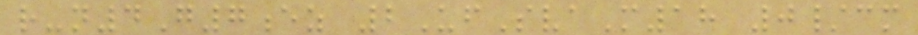r-n4G7ez 2UfSvaM18 0/cm
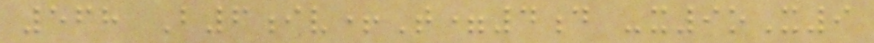568 B6iv+T=4d -x9oX9
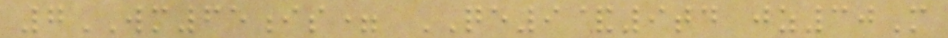7WM65is= QE9&9td jz30M
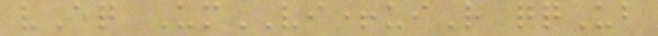vEq UmVI+uiR qqUb
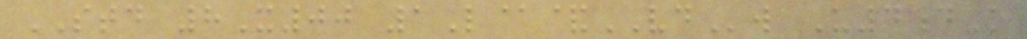STD 8X00 1L@&VDw U4dO
